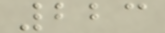223
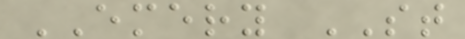EMERY ST
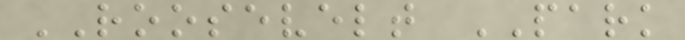ROOSEVELT PARK
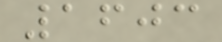1603
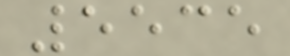5535
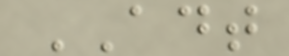ADT
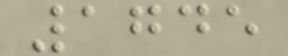1745
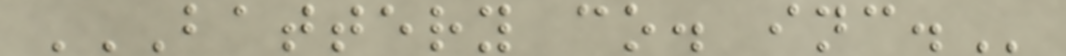BATTERY CO. INC.
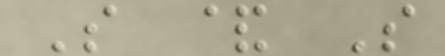S & S
